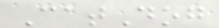CatDog
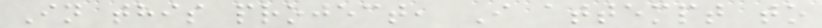In this project, I attempt to
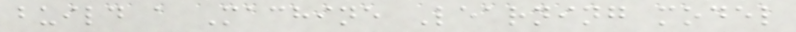build a Machine Learning model
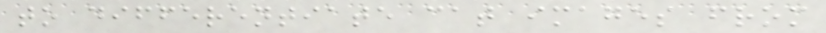to differentiate cat images from
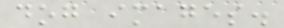dog images.
